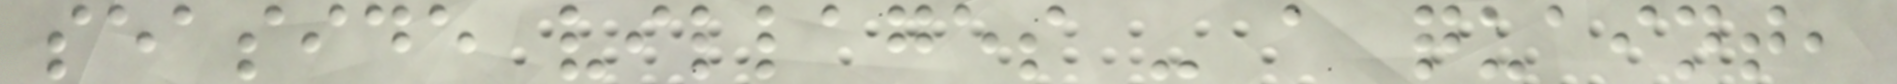seaside villages - a quaint,
